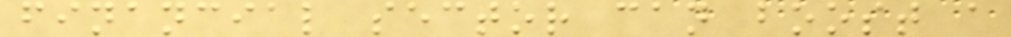financial sector can boost a
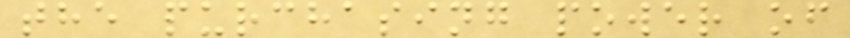the purchasing power of
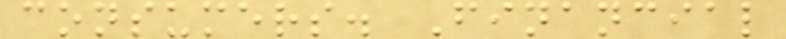consumers. Financial
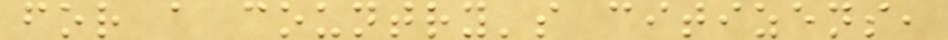for a country's citizens,
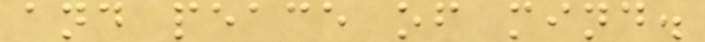and peace of mind.
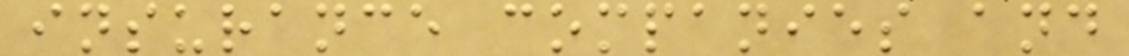insurance companies and
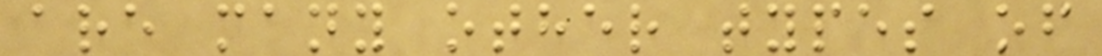are many other types of
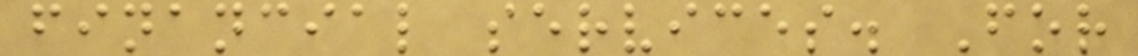financial services. For
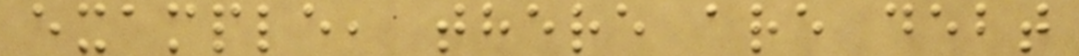example, there are debt
